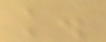k.
